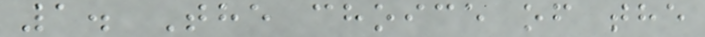1. The choice of the
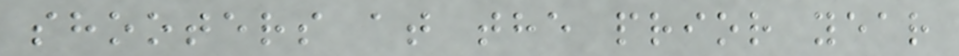shooters at the prior year
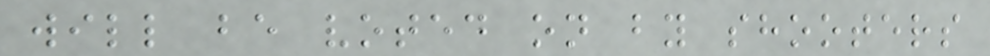will be voted on by shooters
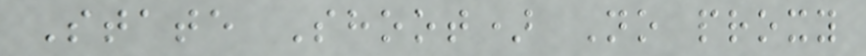State Shoot) No proxy
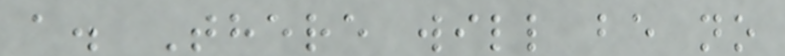a. There will be no
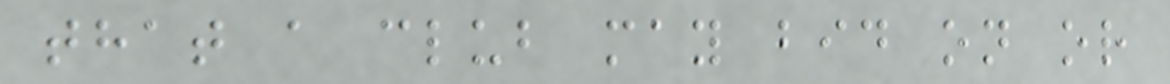that a club may bid on or
